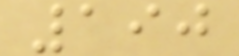190
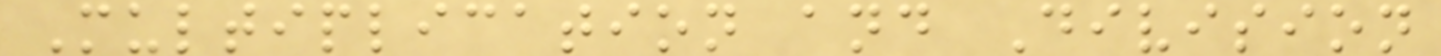Multiplication and Division
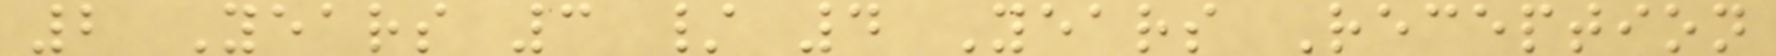2 Years 3 / 4 Years Reception
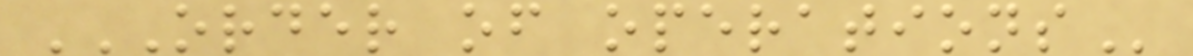ORDER OF OPERATIONS
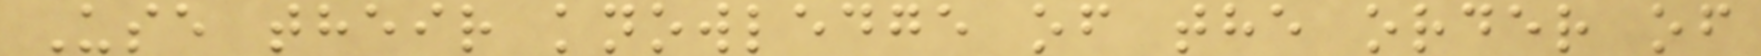Use their knowledge of the order of
